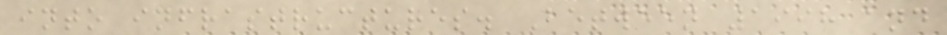into infrastructures. Between 1998 and
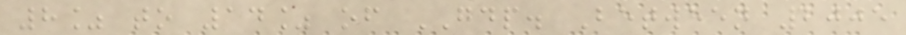8% to 14% of GDP. Between 2005
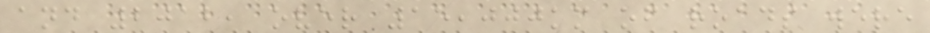and 2012, over 15,000km of roads were
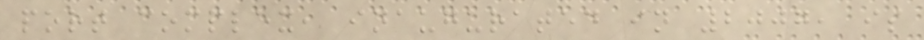port complex, inaugurated in 2007, is
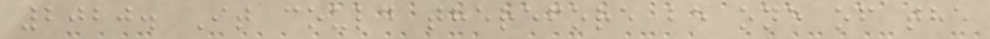2020. It could therefore be one of the
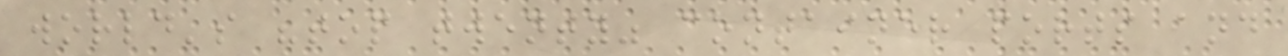world's "top twenty" container ports and
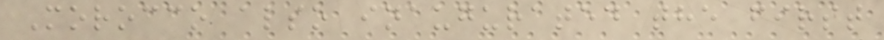Morocco also inaugurated the first
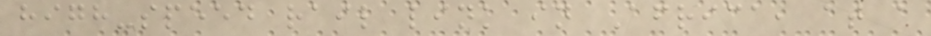high-speed rail link in Africa, at a
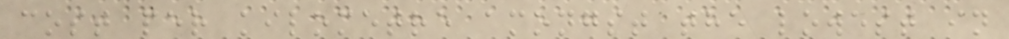cost per kilometre amongst the lowest in
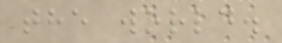the world.
